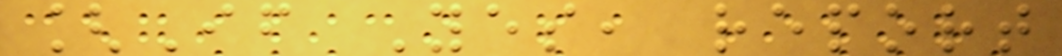[If Yes, report
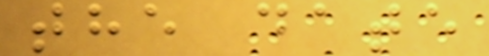the date
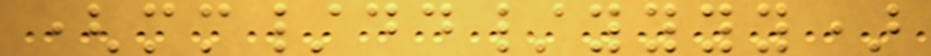(mm/dd/yyyy)
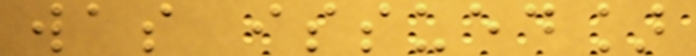was issued]
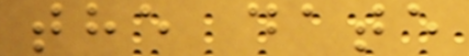the date
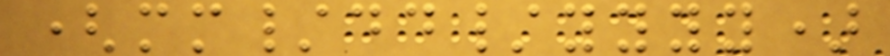(mm/dd/yyyy)
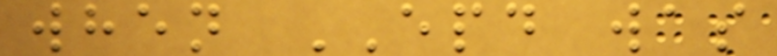when EPD was
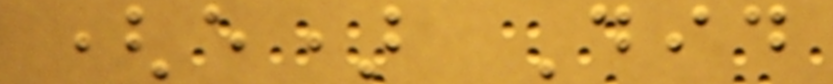(e) Did
